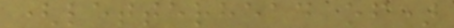(letterhead of)
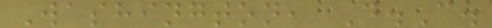Washington, D.C.
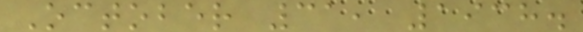October 31, 1938.
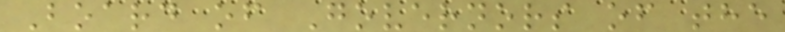Board of Governors of the
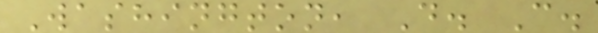Washington, D. C.
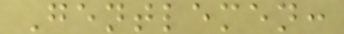Gentlemen:
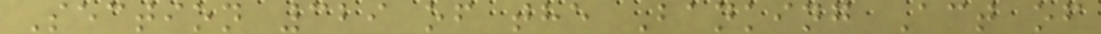Section 329 of the Banking Act of
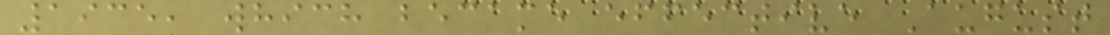1935, which became effective August
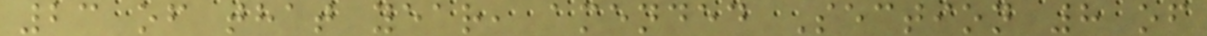23 of that year, amended Section 8 of
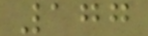177
